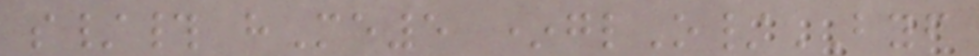s/# hMe5 *glO/BYF
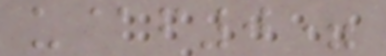u@f0=
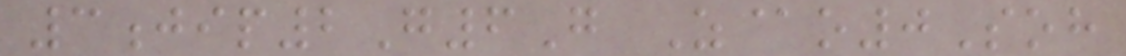3jip2G6G Z@o0Soh
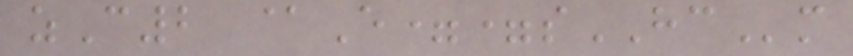zC2 @E==sHCm
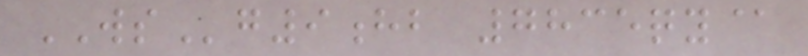WSg9hb 7835qy@
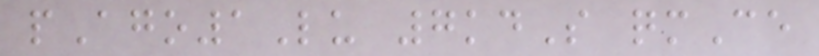pAgo1Lu 7kdS qmCe
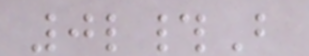0l#B
